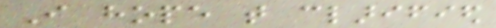I hope that clarified
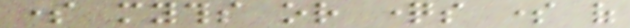some myths or questions some of
